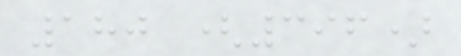180 (396)
